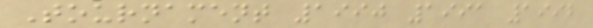Tournament 1990 1991 1992
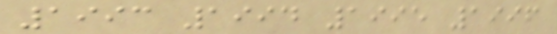1993 1994 1995 1996
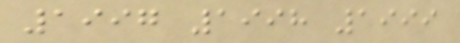1997 1998 1999
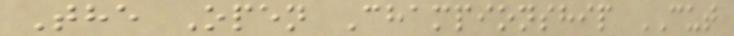The Open Championship CUT
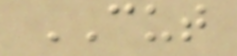CUT
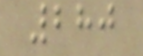280
